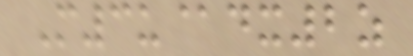M3u@dx2z
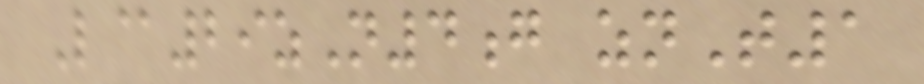L@29zN4g znT1
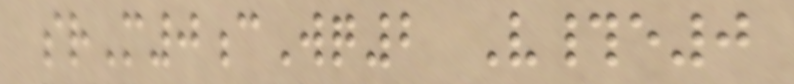srM0cWq2 V#e0
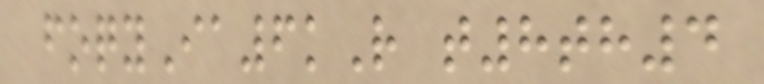foqyIa6kR t8th4
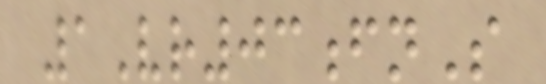1Vr03fnS
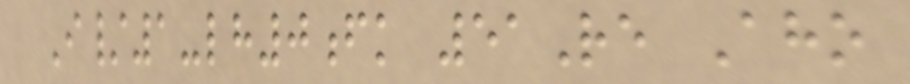I/1-lh0fk 51Re Aho
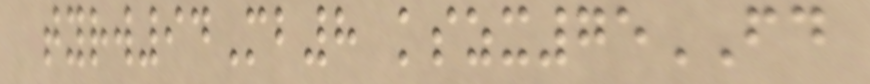tyrw94Mb8 kszx75FD
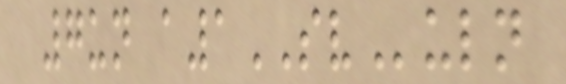7un a1SVuln
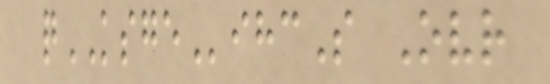qKSGEihcS Ovr
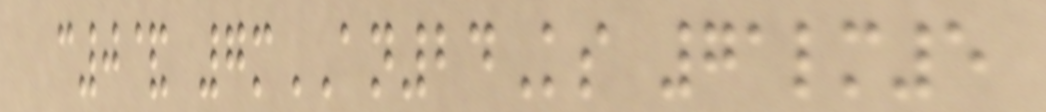c0& 7mAN24Ks 71lm5
